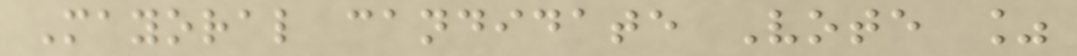Mayoral candidate Vote %
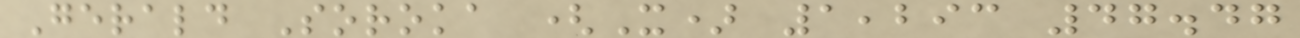Gerald Soroka (X) 1,293 47.47
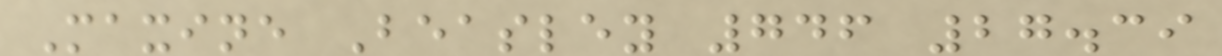Maxine Beasley 746 27.39
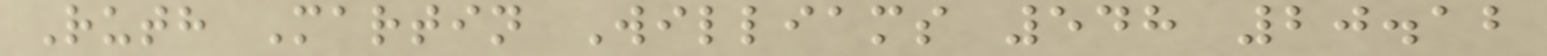Ruth Martin Williams 548 20.12
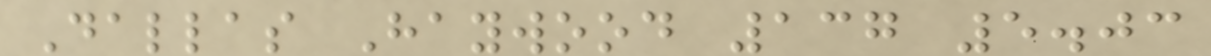Dallas Haywood 137 5.03
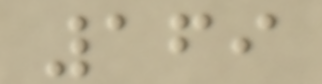169
